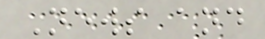News and
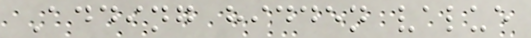Adding hidden value
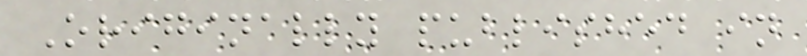Originally published in
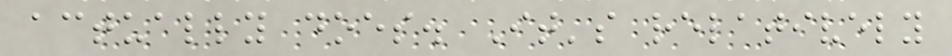actually does. It's relatively
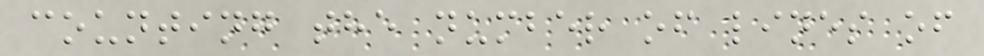counting the number of lines of
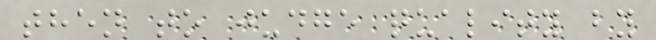then to judge quality by
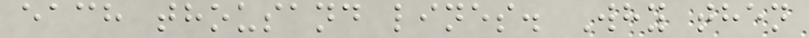each thousand lines. Why then
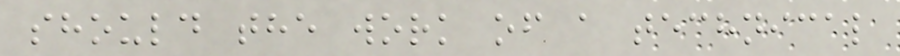should the work of a technical
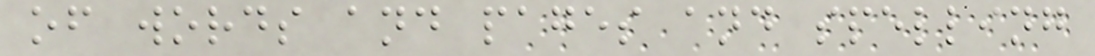of words and pages and spelling
